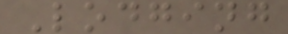Lodging
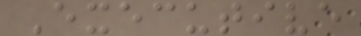Executive
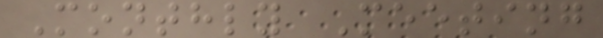Monthly Meeting
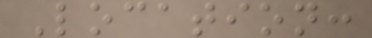Location:
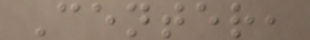Center,
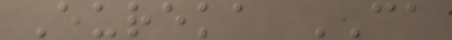Eureka CA
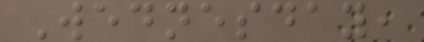Wednesday,
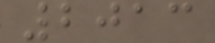2013
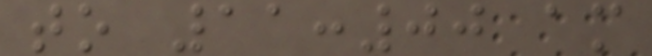to 11:00 am
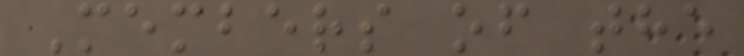Members of the
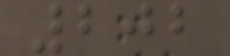202
